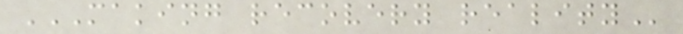MAKING RECOVERY REALITY
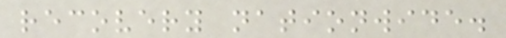recovery nationwide.
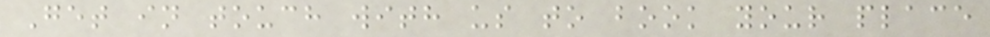Get in touch with us to book your place
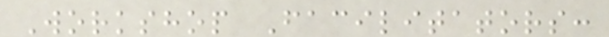Workshop Facilitators:
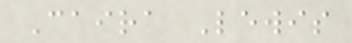Caira Lewis
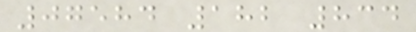07584 182 834
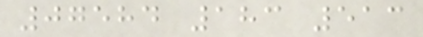07584 183 513
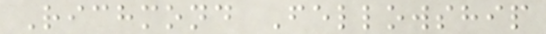Richmond Fellowship
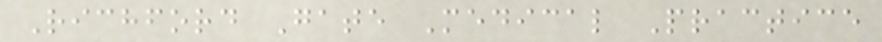Richford Gate Medical Practice
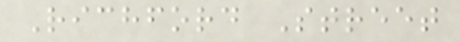Richford Street
